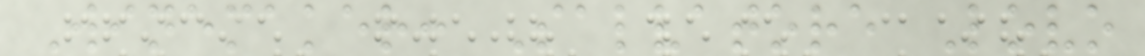Winemaker: Salvatore Lovo
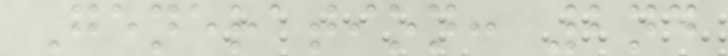Generation: 2nd
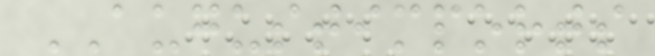AUGUSTIMPORTS
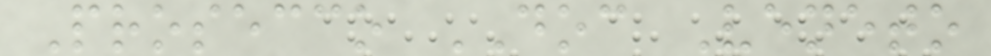Prosecco DOC Veneto
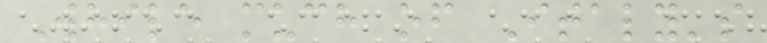While much of Italy's
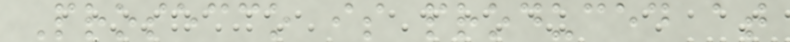Prosecco is produced at
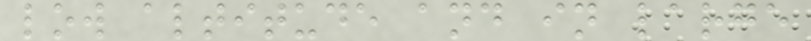low altitude and in large
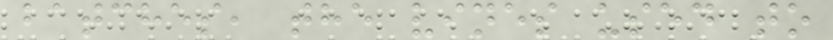batches, the vines used to
